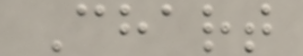Chart
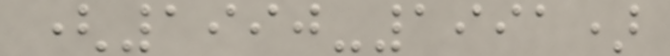(1990-1991)
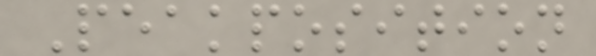Peakposition
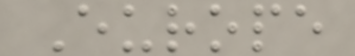Europe
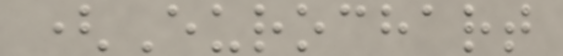(Eurochart
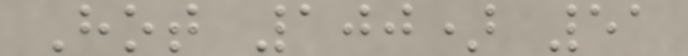Hot 100) 51
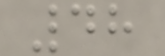48
